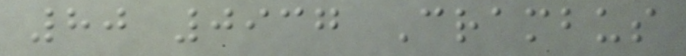80 0937 Crambus
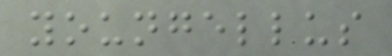youngellus
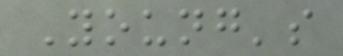Young's
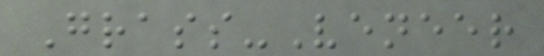Grass-Veneer
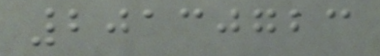20130723
